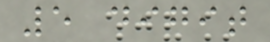5 digit
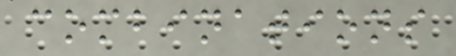combinations
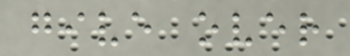give over
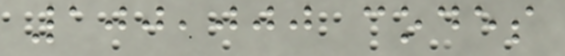100,000 codes
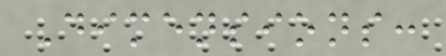Dimensions:
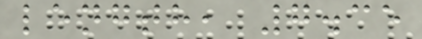length, 7.35
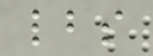lbs
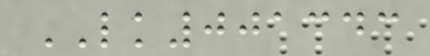LK001343
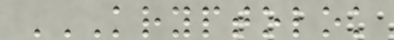KRYPTOLOK
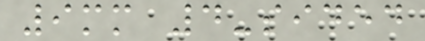9mm 4-sided
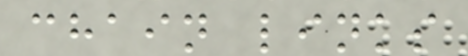chain links
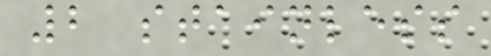2 stainless
